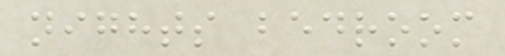nights bedroom
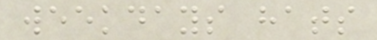weekdays hats
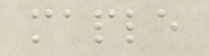maple
